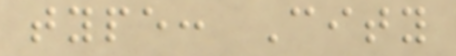type: City
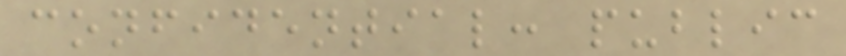confidential: public
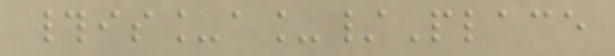#is_a_/Place
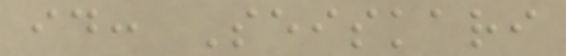id: Seiskari
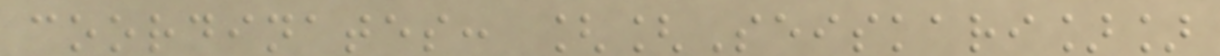coordinates: [[Seiskari]]
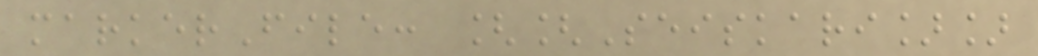markerFile: [[Seiskari]]
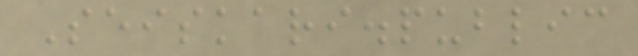Seiskari.public
